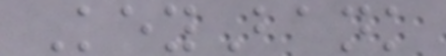KeyBank
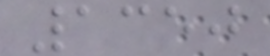1350
